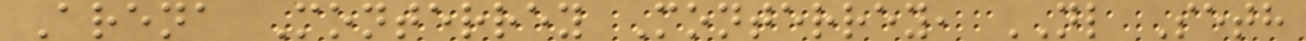Arena Monterrey Monterrey, NL Seth
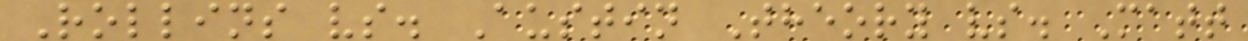Rollins vs. Austin Theory vs. Matt
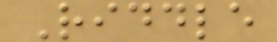Riddle
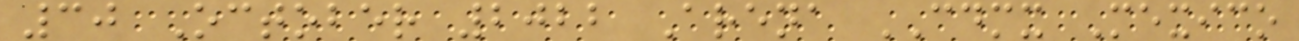30 October 2022 Arena CDMX Mexico
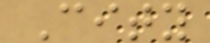City
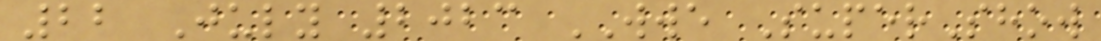22 July 2023 WWE SuperShow
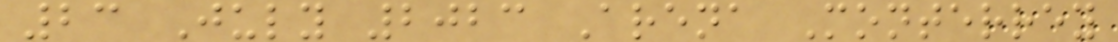23 July 2023 Arena Monterrey
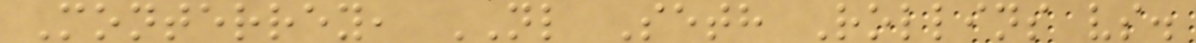Monterrey, NL Seth Rollins vs.
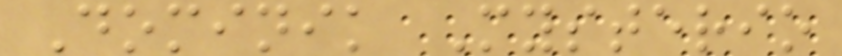Dominik Mysterio
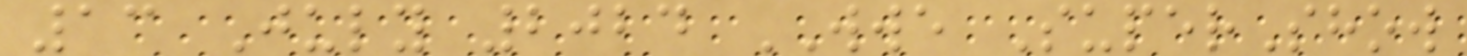13 July 2024 WWE SuperShow
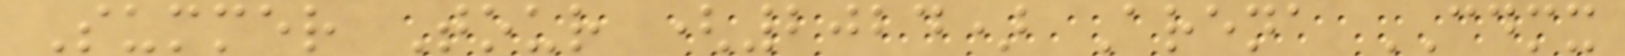Summer Tour (2024) Arena CDMX
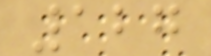127
